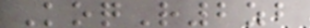KoqR2zb
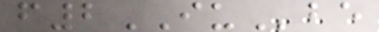f2IUbe
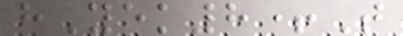hYek8+T
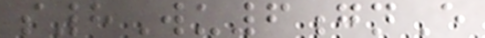s8Wu6gnE
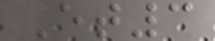Et3
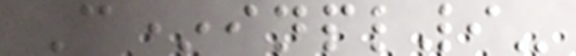C*inpl9-
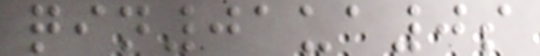qin01ua0s
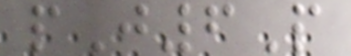pJ6P
